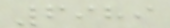6989
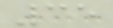35
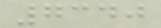7340
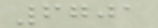6701
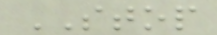STOP
